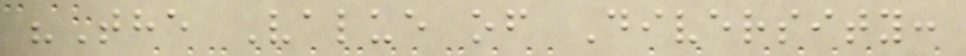"The Value of Diversity:
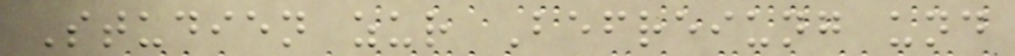Studien zur Befreiung und
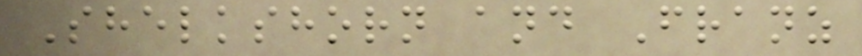Shelkshorn and Franz
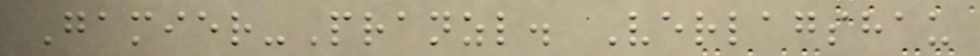Gamier-Pranzl. Verlagshau
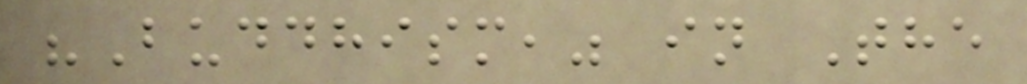"Buddhism," in The
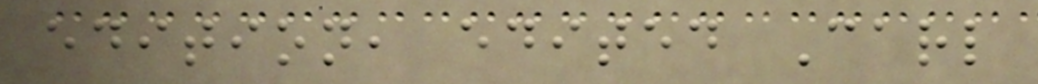edition, edited Carl
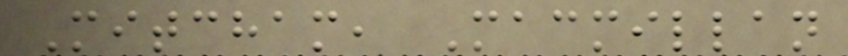Mitcham, Macmillan
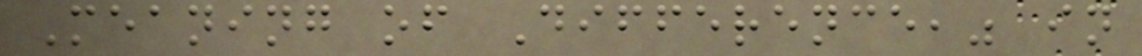Meaning of Difference," in
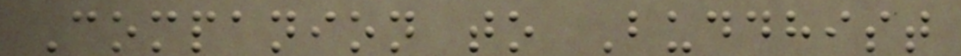Companion to Buddhist
